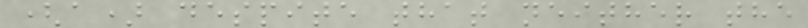(a) despite that neither the
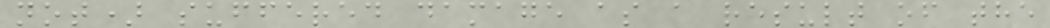not) suffered damage as a result of the
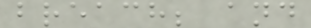breach; and
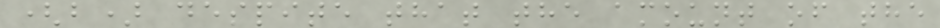(b) despite that the amount of the
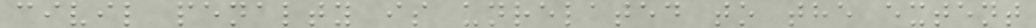civil penalty is unrelated to the extent
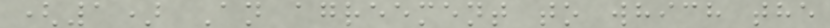(1) An agreement to which the
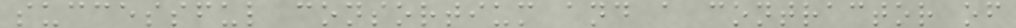successful consortium and a contractor of
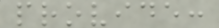provide:
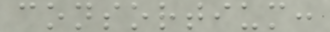consortium:
